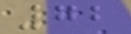72
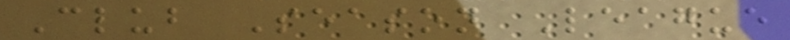Club Season League
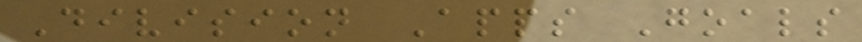Division Apps Goals
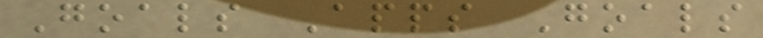Goals Apps Goals
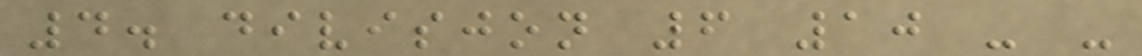4. divisjon 6 10 - -
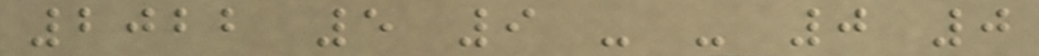2022 5 9 - - 0 0
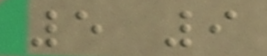5 9
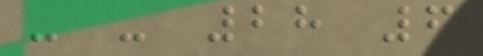- - 28 6
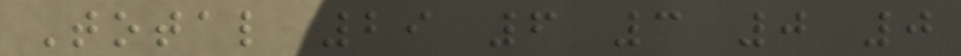Total 29 6 3 0 0
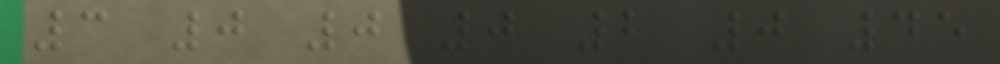3 0 0 0 2 0 45
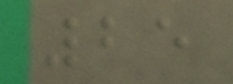25
